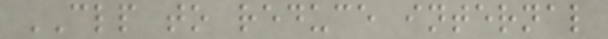CLP to reduce internal
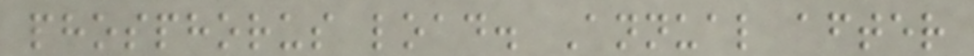phosphorus load. Annual after
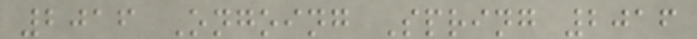2016 Ongoing Spring 2016
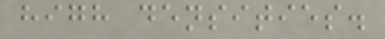high densities.
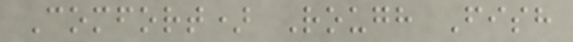Comfort) Rough Fish
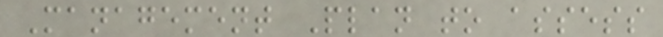Management Plan to assess
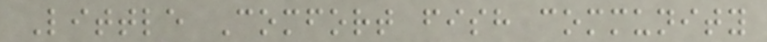Little Comfort fish community
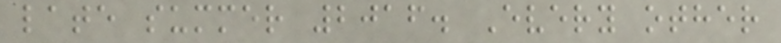late summer 2016. Every other
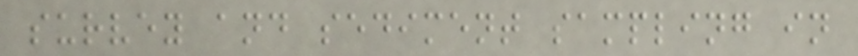survey and sediment sampling in
